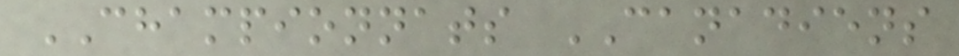CHAMPIONNATS CANADIENS
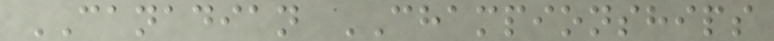CANADIAN CHAMPIONSHIPS
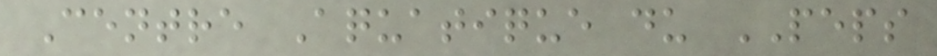Centre Aquatique du PEPS
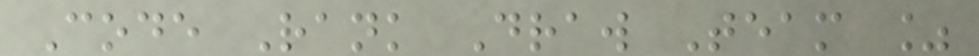Code Rank Draw Team %
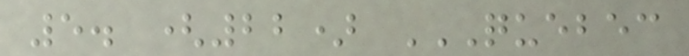5. (22) QUEBEC
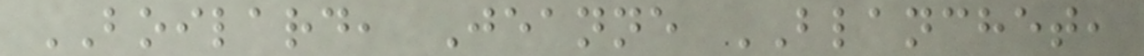BOILARD, Jeanne BLANCHET,
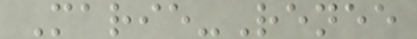Marie-Renee
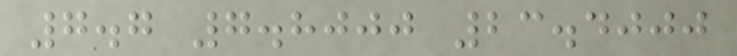7.7 7.8000 23.4000
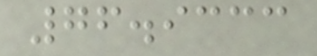76.9333
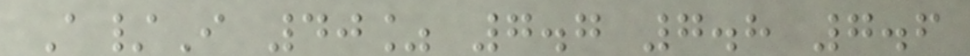A/I 40% 7.7 7.8 7.6
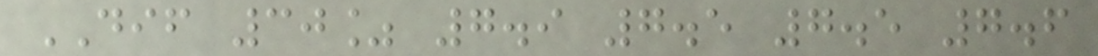DIF 30% 7.9 7.5 7.5 7.6
